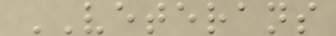VETERANS
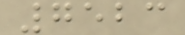7523
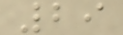29
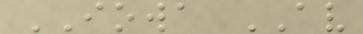IOWA AV
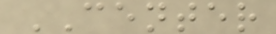CENTER
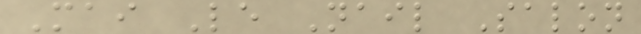Mai Le Nail Salon
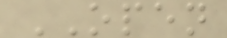OPEN
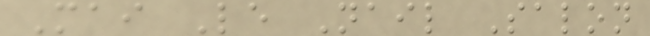Mai Le Nail Salon
